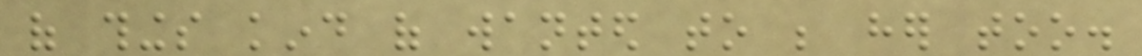of things kind of wanted to be her too.
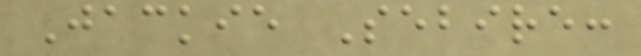Jackie Sebire:
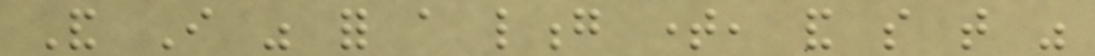And I was for a long time, and so that was
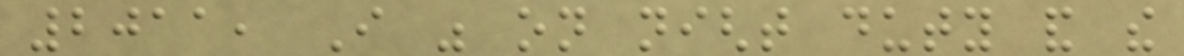2011, I was on night duty and the
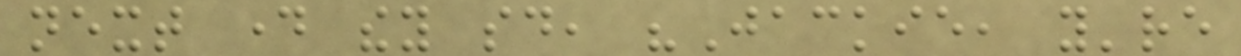next day they said, "Jackie, you're
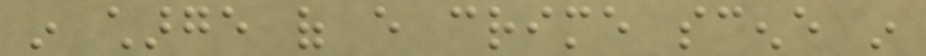in charge of every crime scene in
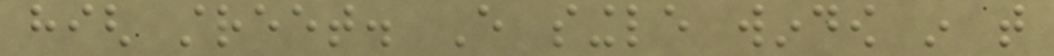high street. Every single window in that
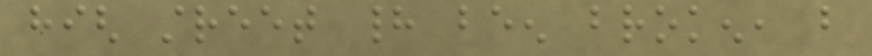high street had been broken, but
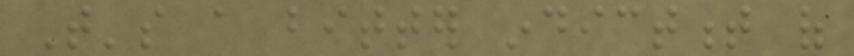That's a bitter indictment of
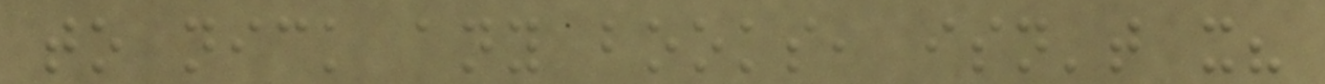to nick any books, isn't it?
